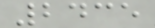2435
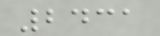2431
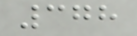378
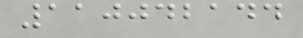110042144
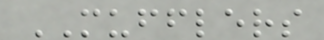MUFFLERS
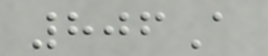806A
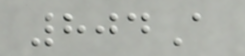804A
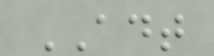ADT
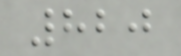820
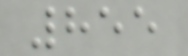855
